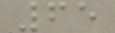65
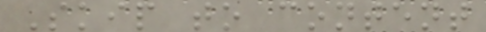Skip to content
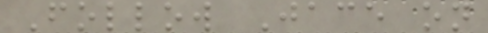Follow Jace on
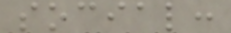social:
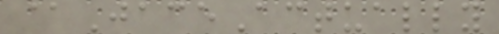@JaceActually
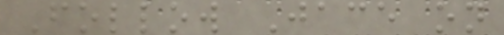Follow Jace on
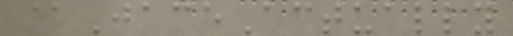@JaceActually
